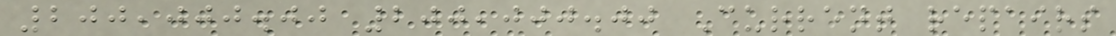200,000.00 200,000.00 Current repairs
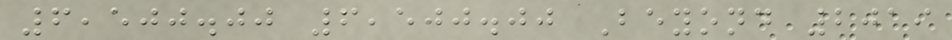6,500.00 6,500.00 Beyond 2019
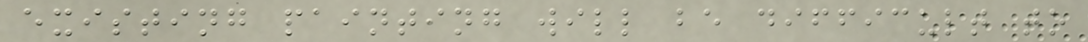existing painting will be difficult to
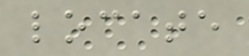locate
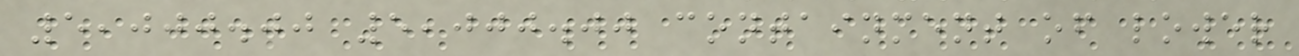5,000.00 5,000.00 containment of lower
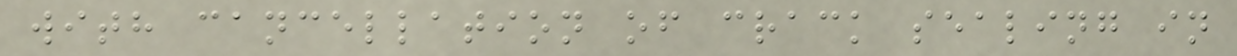with cancellation of crack sealing in
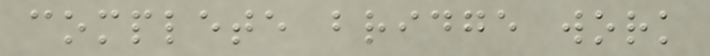complete bridge work
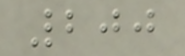200
